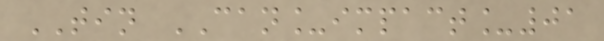TIN CAN_impact_01
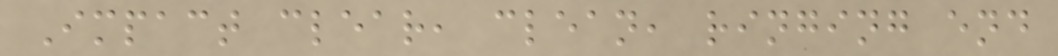Impact clear, clean, ringing end
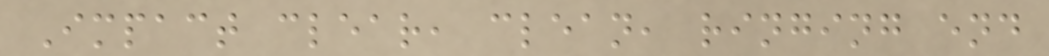Impact clear, clean, ringing end
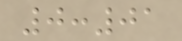0:01
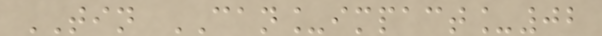TIN CAN_impact_02
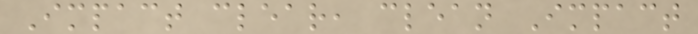Impact clear, clean Impact
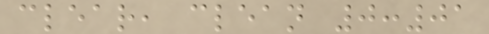clear, clean 0:01
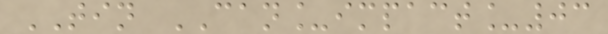TIN CAN_impact_03
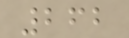262
